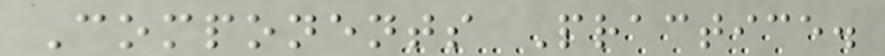Components Practice.
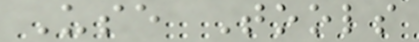Use Tools
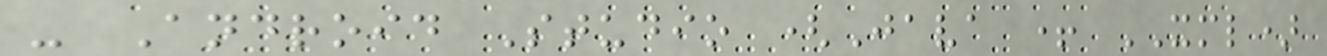- Android Studio (Java + XML)
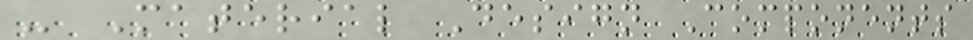- Material Design Components
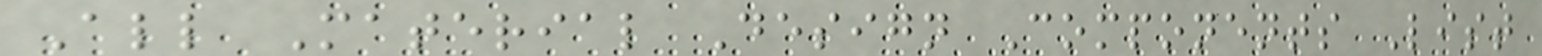All Material Design Components List
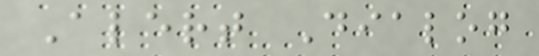Alert Dialog
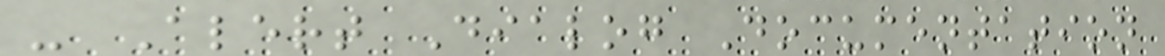- Alert Dialog Documentation
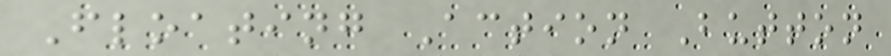Floating Action Button
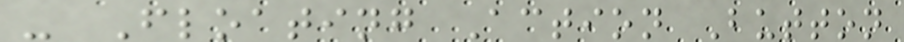- Floating Action Button
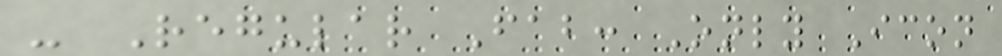- Regular Fab: Only Icon
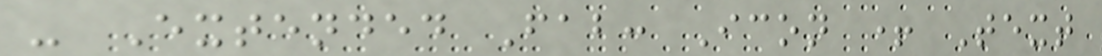- Extended Fab: Icon + Text
